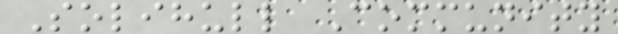Solihull Community
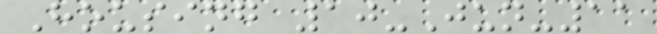Housing 10-Jun-11
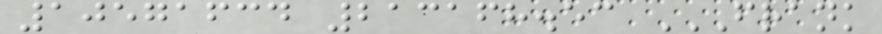10571634 213168.53 FRANK
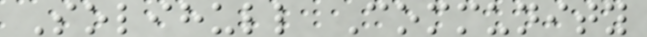Solihull Community
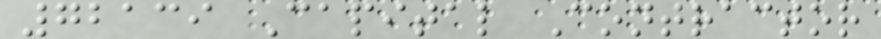72139 Capital Contractor
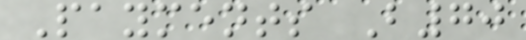Payments B70
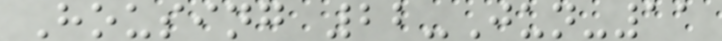Housing 22-Jun-11
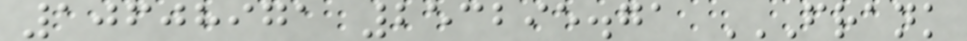10608971 253295.71 FRANK
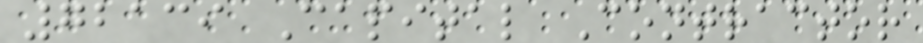72139 Capital Contractor
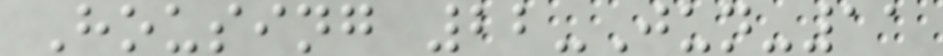Housing 22-Jun-11
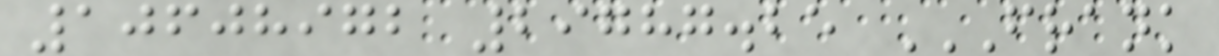10608972 29787.25 FRANK
